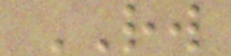RW
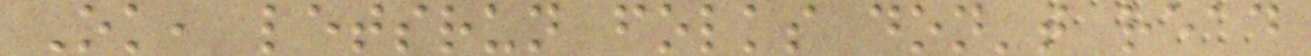Ok, letsrun folks don't read
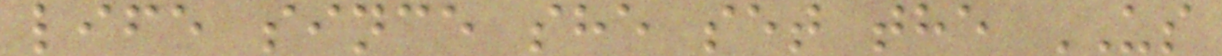life since she set the US
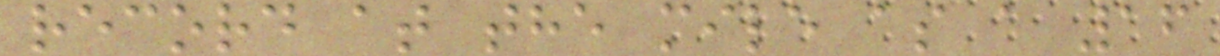record at the mile as a 16
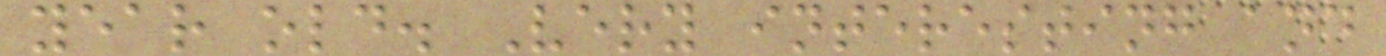year old. Very interesting and
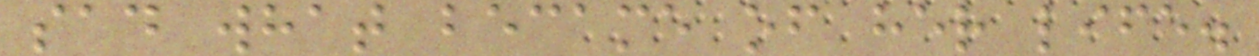sad what became of her life.
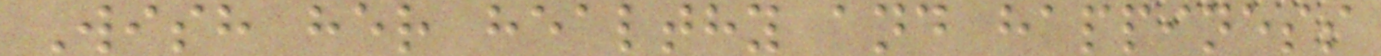Wish her healthy and happiness
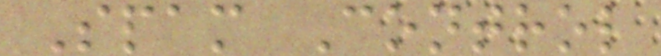Spam Control
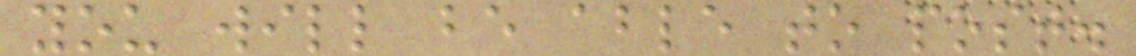you will be able to post.
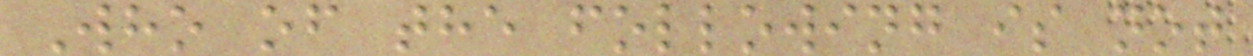Who of the following is not
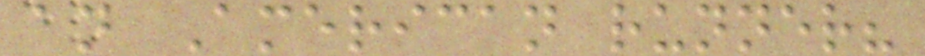an American runner?
